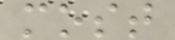most
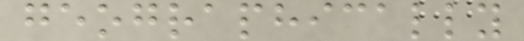geographically
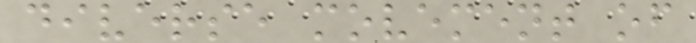diverse movement of
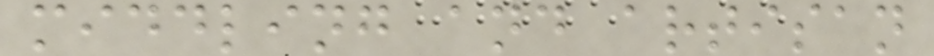middling and artisan
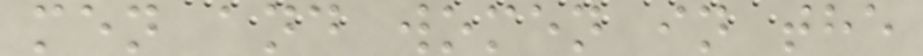men and women in the
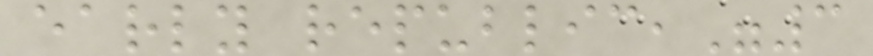early republic,"3
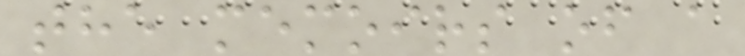the memoirs of a
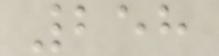258
